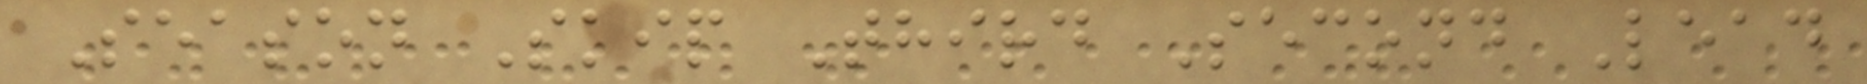Season Skip Third Second Lead
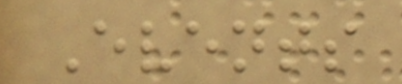Events
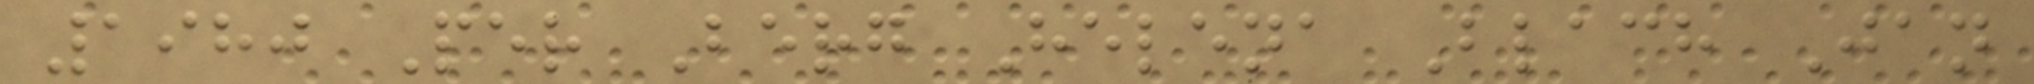1980 Per Berg Helena Blach Jan
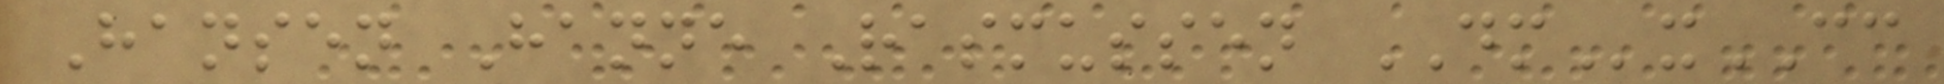Hansen Hanne Rasmussen DMxCC
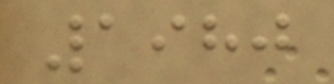1980
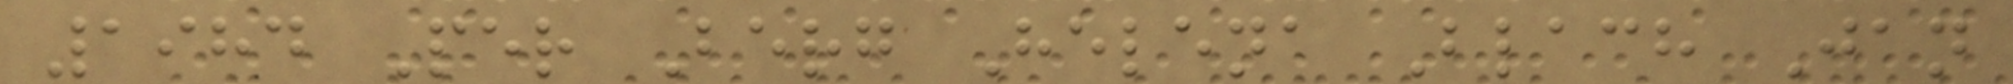1984 Per Berg Helena Blach Jan
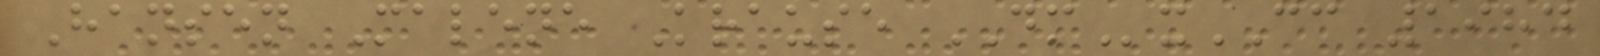Hansen Malene Krause DMxCC 1984
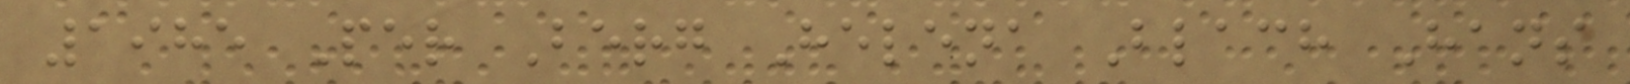1985 Per Berg Helena Blach Hans
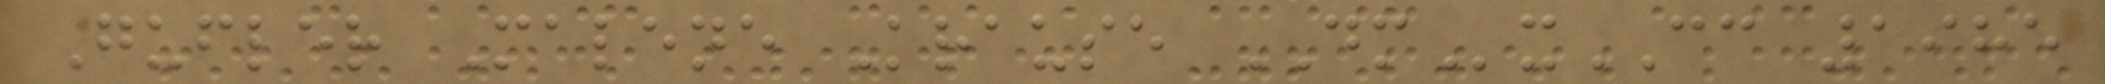Gufler Malene Krause DMxCC 1985
